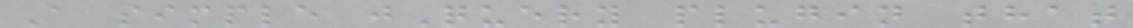A simple jQuery plugin that
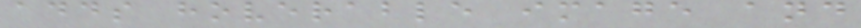adds hoverable image and
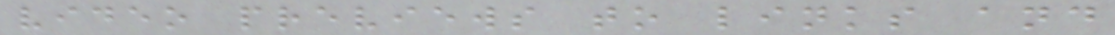video previews to links and
